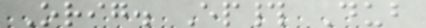Orig. Ep# Dub
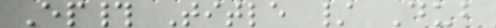Ep# Title / Dub
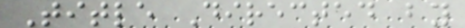Title Directed by
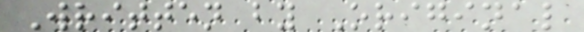Written by Original
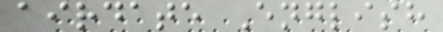airdate English
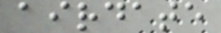airdate
